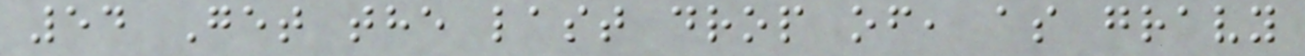54 Get the last drop of, as gravy
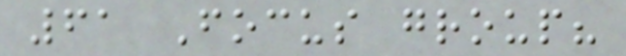61 Focus group?
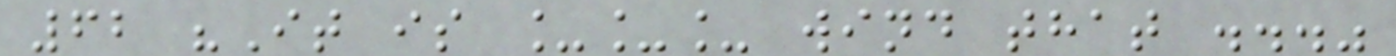62 "It is ___ wind that ..."
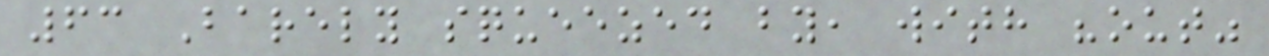63 Barely squeezed by, with "out"
